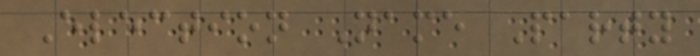Election Name Party
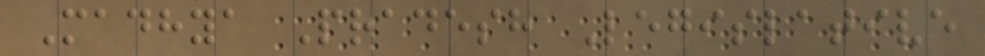Madhya Pradesh Legislative
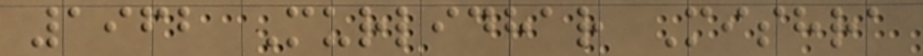1962 Murlidhar Mishra
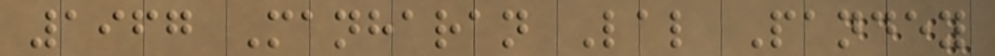1967 Manharan Lal Pandey
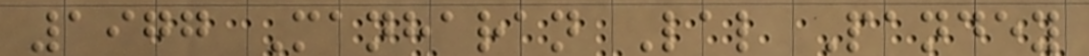1977 Manharan Lal Pandey
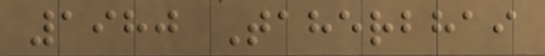1980 Taherbhai
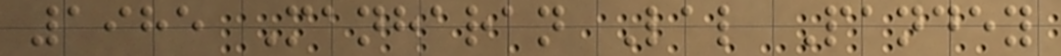1985 Manharan Lal Pandey
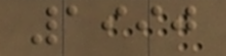1990
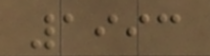1993
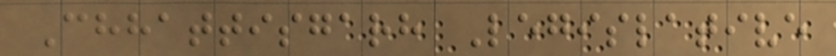Chhattisgarh Legislative
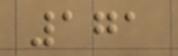171
